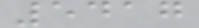5417
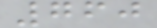760
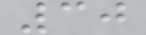30
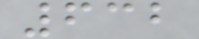632
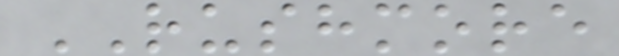RUSHMORE
